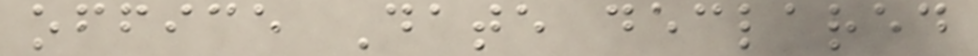office Date declared
